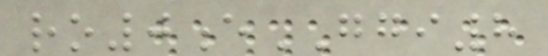ro0eGGI8
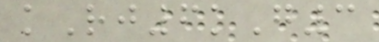kRj6kG3
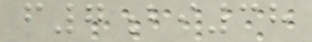f7bi38
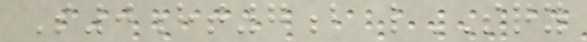S0ht7b lSQY
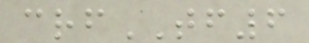crfTF6
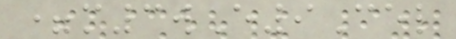=m3wE9Cel
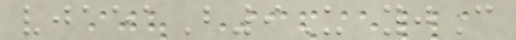vjaeaB9U yjC
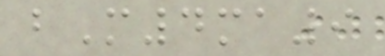bM4ma9
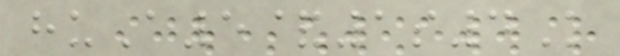huA5&1s4K
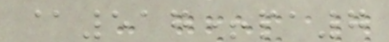@517+pa7
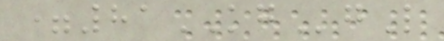=81KGgL
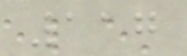117
